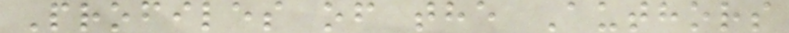Profiles of the Authors
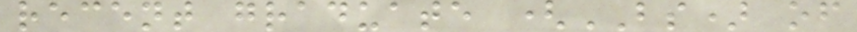recent graduate (BS) of
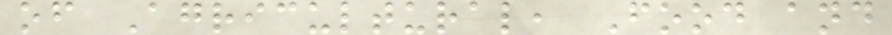of Agricultural, Food and
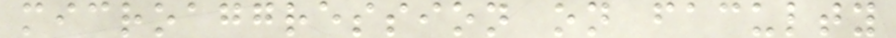microaggression on faculty
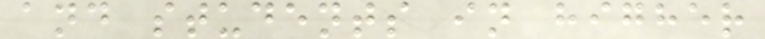and students in higher
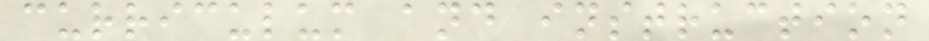curriculum and instruction
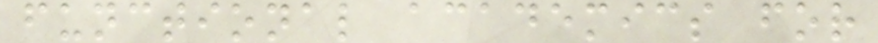functional academics for
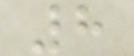8
